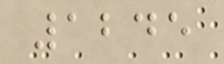1245
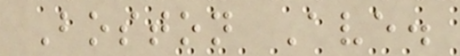Boston Ave.
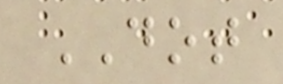DOT
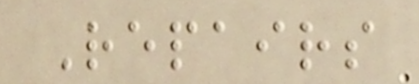Repairs
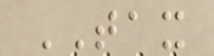TAX
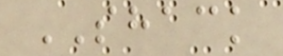SHACK
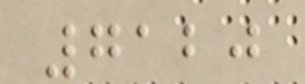7120
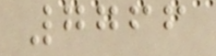7766
